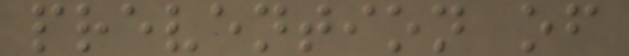prevention of
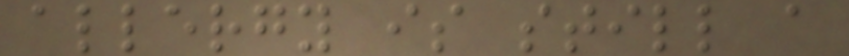allergy is still a
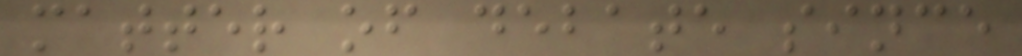matter of debate since
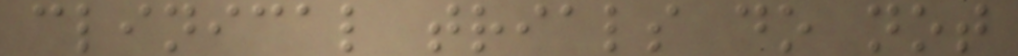clinical trials do not
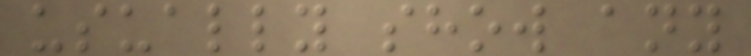usually show any
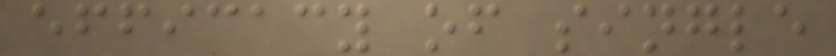efficacy of single
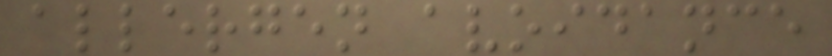allergen avoidance
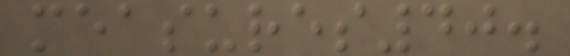measures40.
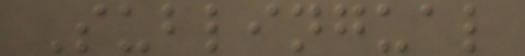Sublingual
